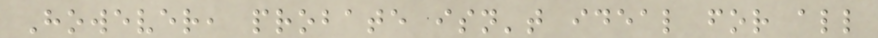However, probate isn't ideal for all
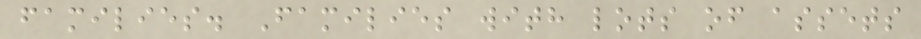families. Families with lots of assets
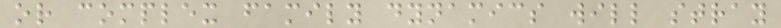or complex family dynamics will stray
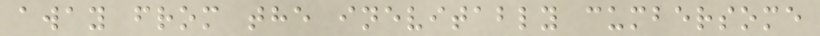away from the inevitably cumbersome
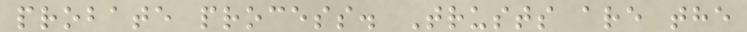probate process. Trusts are the
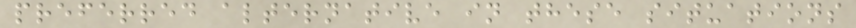preferred alternative in these situations
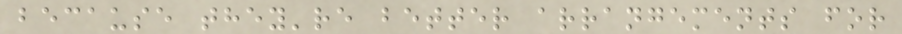because they're better arrangements for
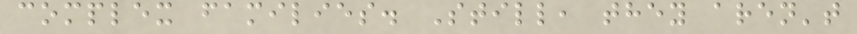complex families. Still, they aren't
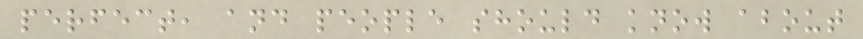perfect, and people should know about
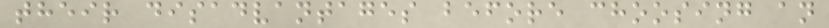their disadvantages before choosing an
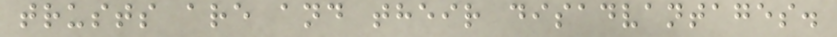trusts are and their disadvantages.
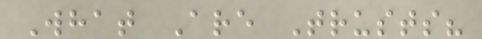What Are Trusts?
